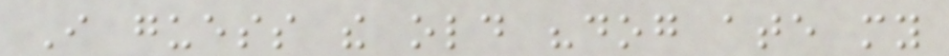I guess the old "dog ate my
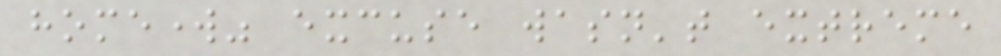homework" excuse wasn't extreme
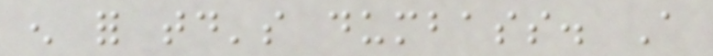enough for today's dumbass. A
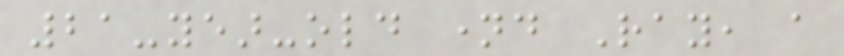21-year-old named Ray, a
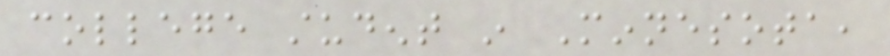college student in Minnesota,
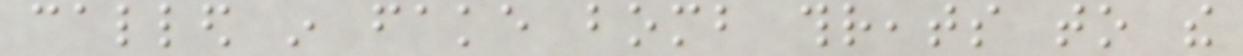called in fake bomb threats to the
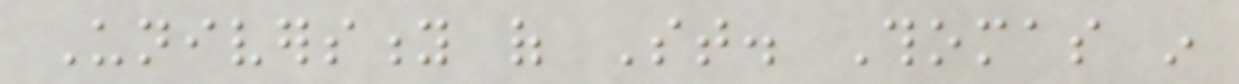University of St. Thomas in
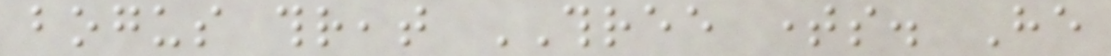bogus threat THREE times. He
